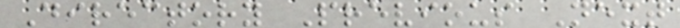Directory Previous Next
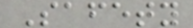Safety
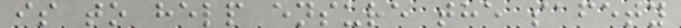is to help ensure the safety
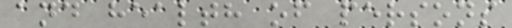and health of persons
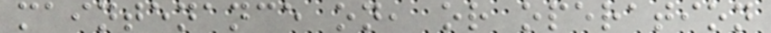maintenance on, or operation
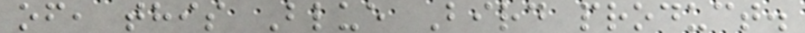of, this Blue Bird product.
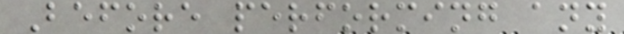Before performing any
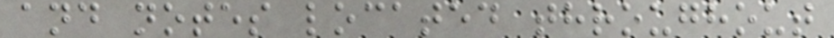and notes located throughout
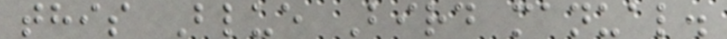this Blue Bird manual.
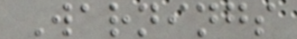Warnings
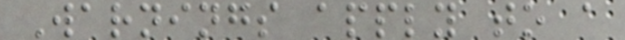Warnings apply to a
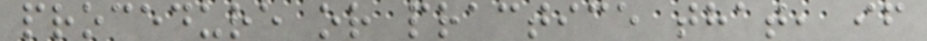procedure or practice that, if
